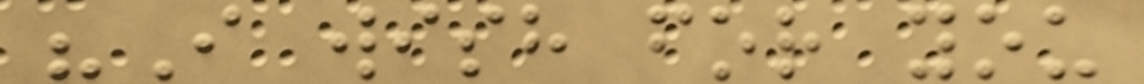"I wish for you
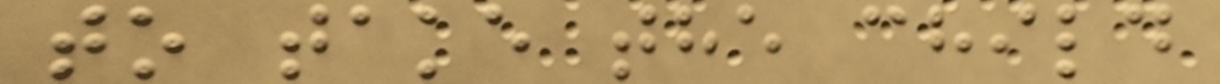to take the child
